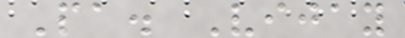Pa. Vijay
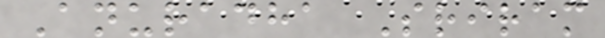Anuradha Sriram
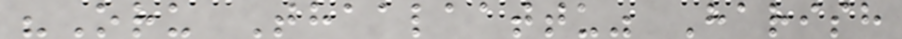"Oru Thaalaattu" Harish
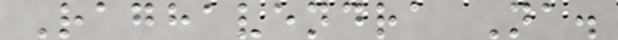Raghavendra Na.
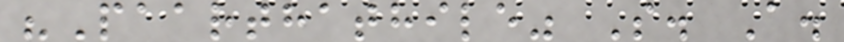"Paarthathile" S. A.
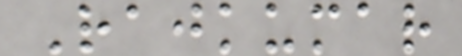Rajkumar
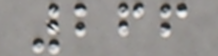266
